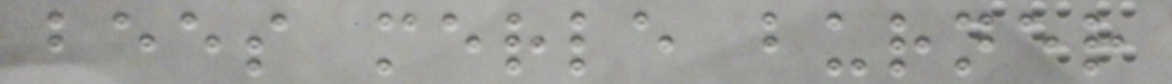bees merle burner
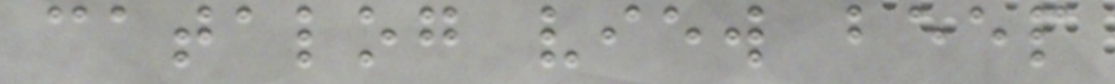catalog view beep
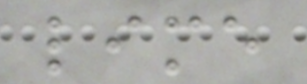lime
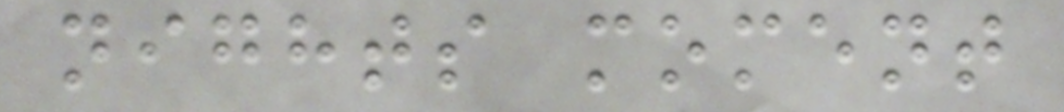nights moment
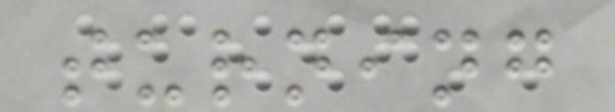turning
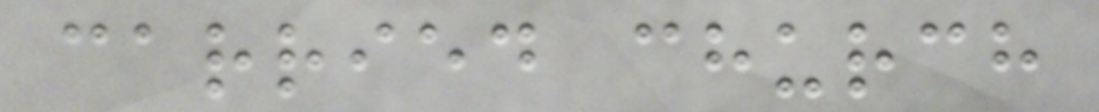carried church
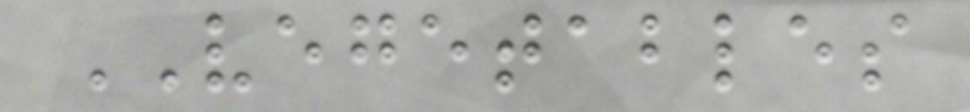VEGETABLES
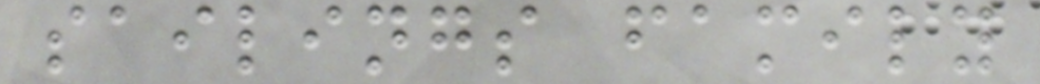sailings family
